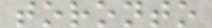toronto
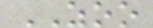ZOO
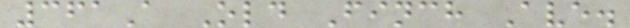361A Old Finch Ave.
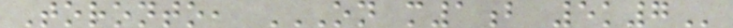Toronto, ON M1B 5K7
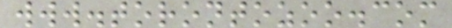www.torontozoo.com
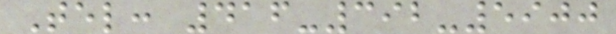Tel: 416-392-5900
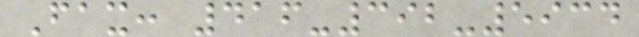Fax: 416-392-5934
